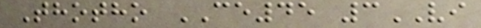Thotho CE45 3VI
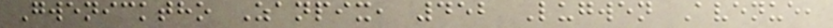Gwenicktho Zanpix, 452 Lugwen Avenue,
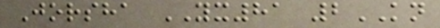Jorsha YX81 2KN
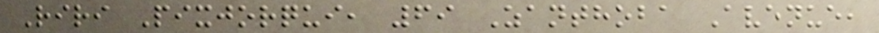Riri Pixjorqui, 69 Zanthoba Avenue,
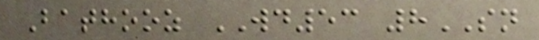Bathooz WD53 8SN
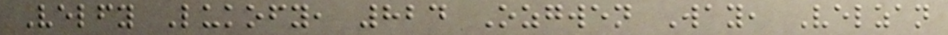Velfy Lukofy, 824 Ozgwen Way, Velzan
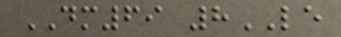DM69 8LE
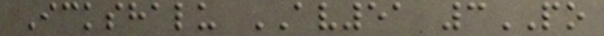Ickshalu AV51 3PO
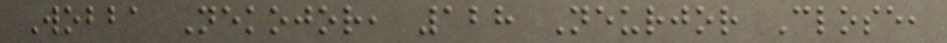Wobba Nekojor, 128 Neurjor Close,
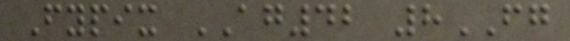Fypix AG42 8FG
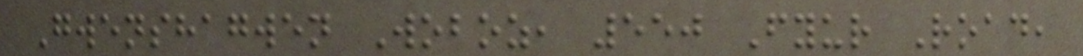Gwenshagwen Woboz, 550 Fyur Road,
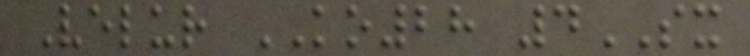Velur KO28 4SX
